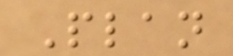Plan
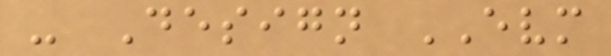- Design EVM
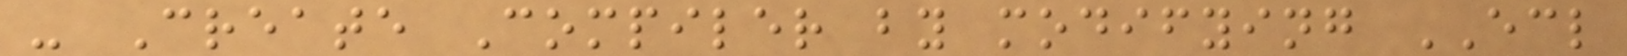- Create Compiler by modifying ECL
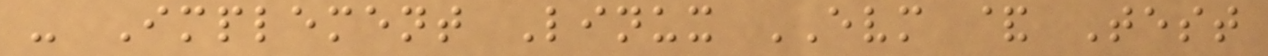- Implement Linux EVM & Test
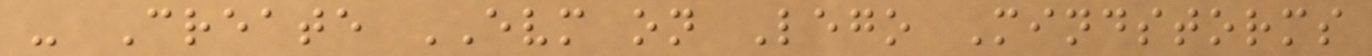- Create EVM on Lego Mindstorms
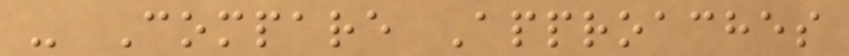- Compare Approaches
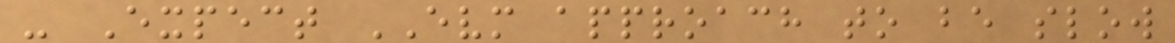- Expect EVM approach to be slow
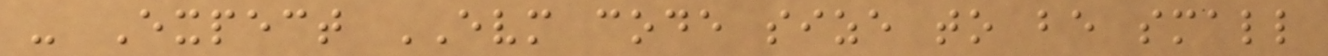- Expect EVM code size to be small
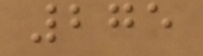275
